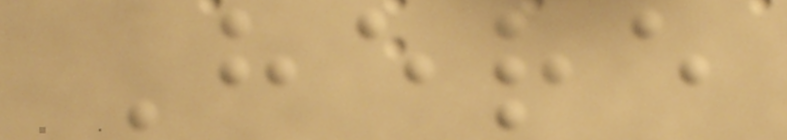Here
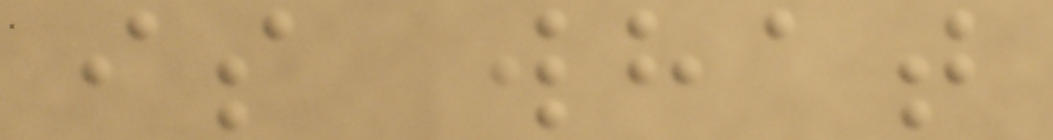is what
